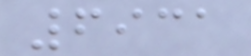6931
